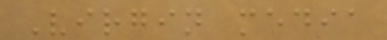Virgin media
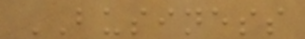BUSINESS
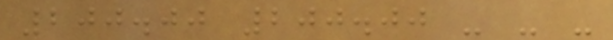200.00 200.00 - - -
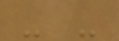- -
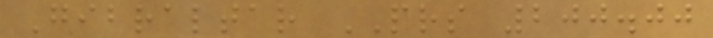Gibraltar PRS 200.00
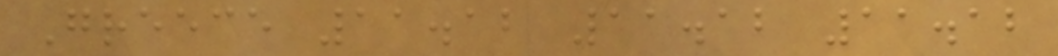Greece 11.12 11.12 11.12
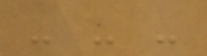- - -
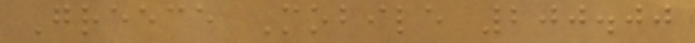Greece Mobile 200.00
